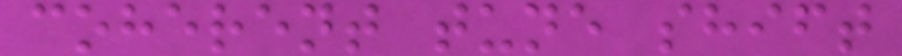coherent tune shift
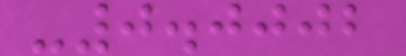-0.0002
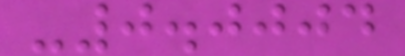-0.0004
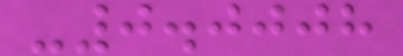-0.0008
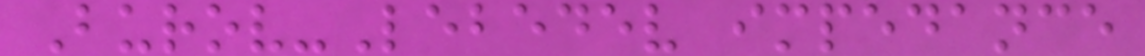Burov-Lebedev impedance
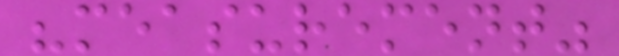"measurement"
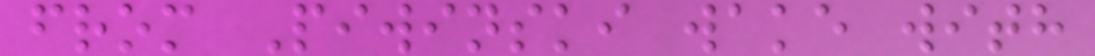from Piwinski wake with
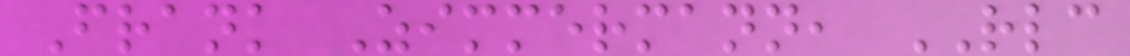Frank Zimmermann, RLC
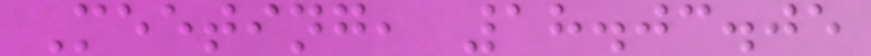Meeting, 18.03.05
